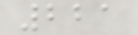221
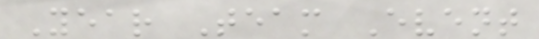Year Team Event
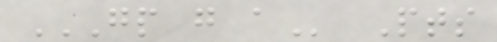GP G A Pts
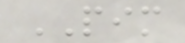PIM
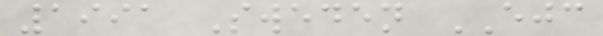1991 Sweden EJC
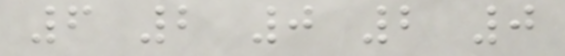6 2 0 2 0
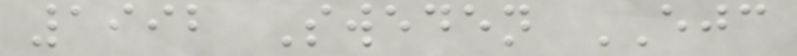1992 Sweden EJC
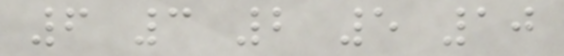6 3 2 5 10
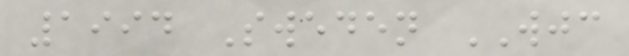1994 Sweden WJC
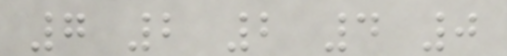7 2 2 4 0
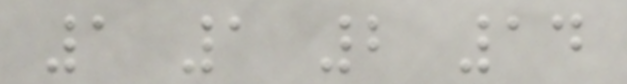1 1 2 14
